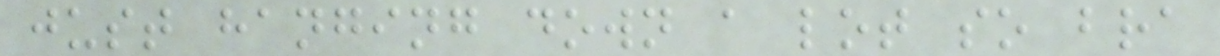just hanging down a lot so bra
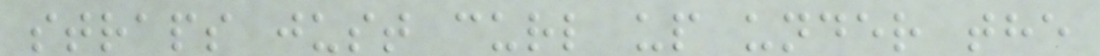straps just curl up under the
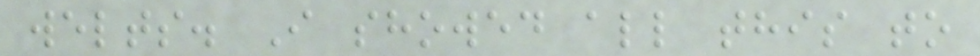welts. I showed all this to
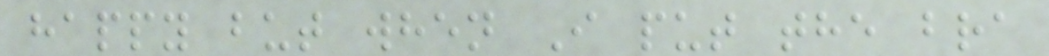happy but when I put the bra
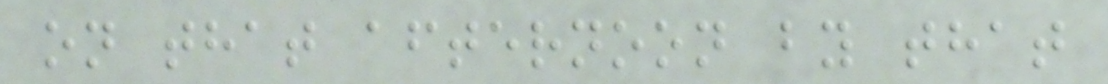on that afternoon by that
